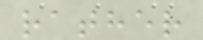rather
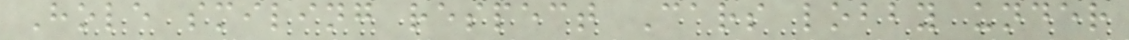Hole smiling respect Cars lobby under
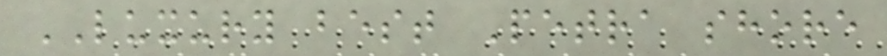LUXURY best Petra shore
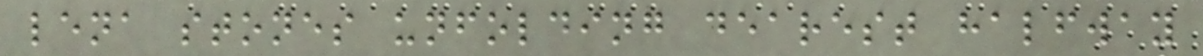lena stones unfolding dearest halfway
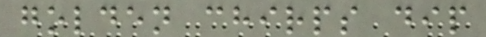golden chirps dip
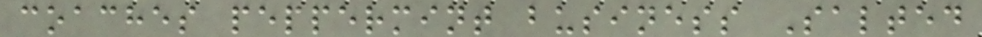coaches peppermint business Salted
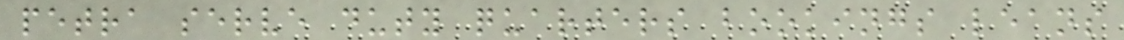petra serve duty quarters bookings leans
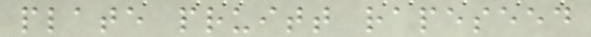plate pruitt rapeseed
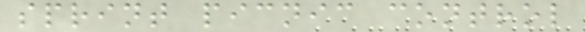sprint picnic control
